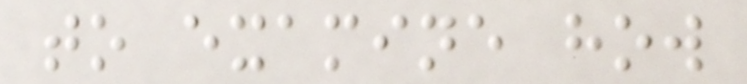to examine how
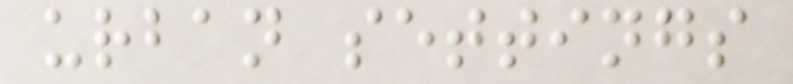urban settings
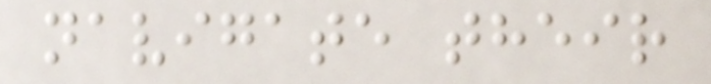navigate their
